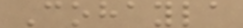Cohayla
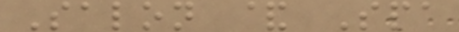Salon & Spa
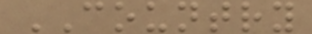COUNTRY
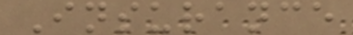Insurance
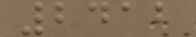2412
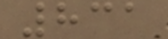831
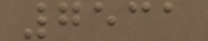7531
